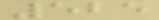525
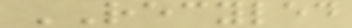RECYLED
